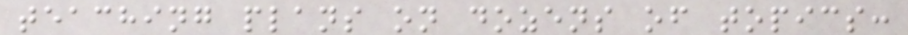teaching plans on dozens of topics:
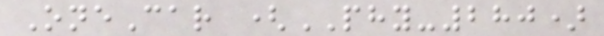OneCar (PHY-280)
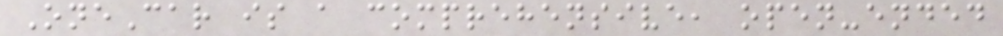OneCar is a comprehensive, open-ended
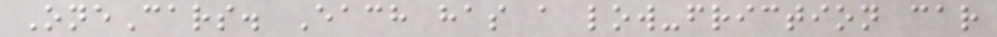OneCars. Each has a low-friction car
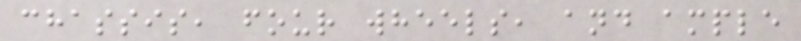chassis, four wheels, and ample
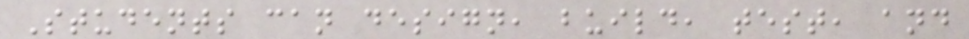Students can design, build, test, and
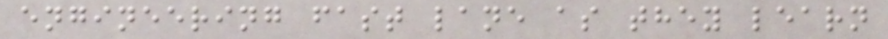engineering fast lane as they learn
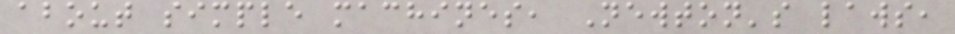about simple machines, Newton's laws,
